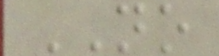NO
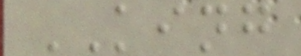KING
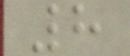8
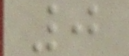0
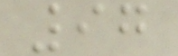97
